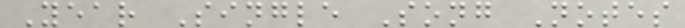Year Single Song Notes
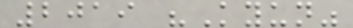2019 "Kyun"
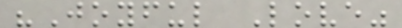"Joyful Love"
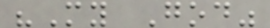"My God"
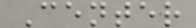Center
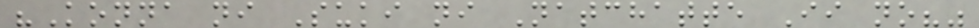"Konna ni Suki ni Natchatte Ii no?"
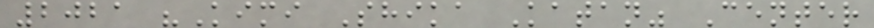2021 "Kimi Shika Katan" Center
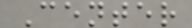Center
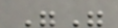""
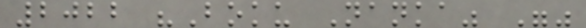2022 "Boku Nanka" ""
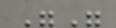""
